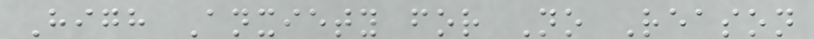High Anxiety for No Reason
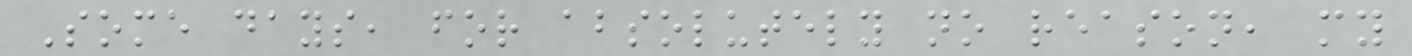Some days, for absolutely no reason, my
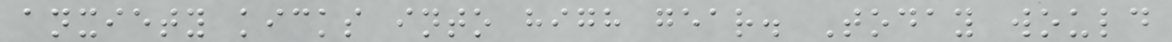anxiety kicks into high gear. Today would
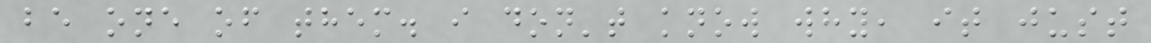be one of them. i don't know why, it just
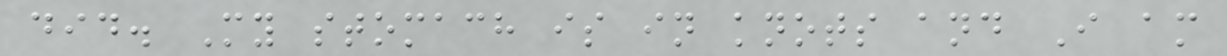did. My stomach is in knots and I am
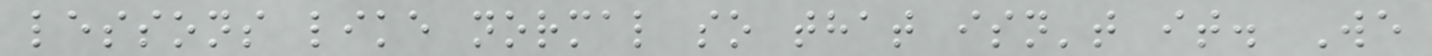lessons like normal so that isn't it. We
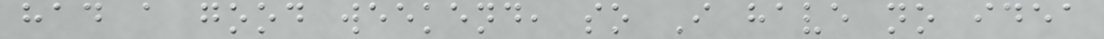had a good weekend, so I have no idea
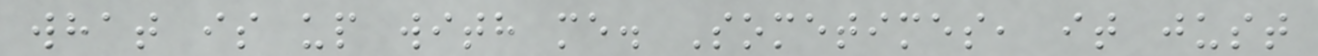what is up with me. Sometimes, it just
